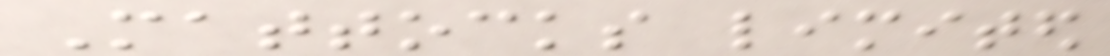Mattocks limited
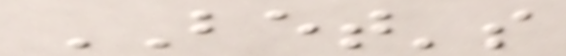BET's
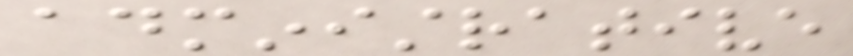administrative
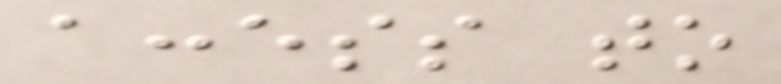access to
